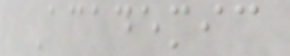Academic
